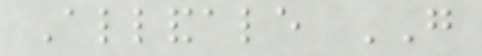Allandale GO
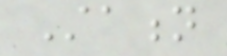Station
